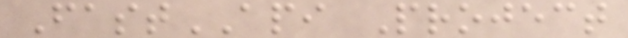FastAPI Project
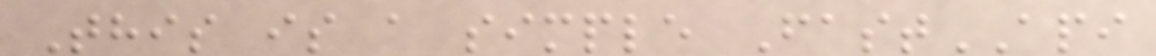This is a simple FastAPI
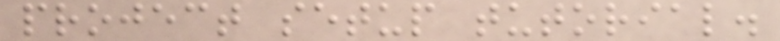project setup tutorial.
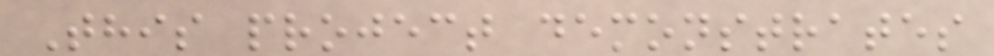This project demonstrates
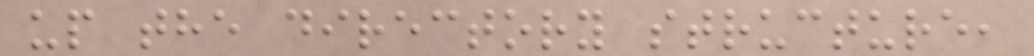up the directory structure,
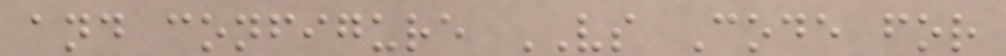and configure VS Code for
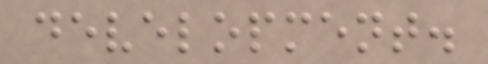development.
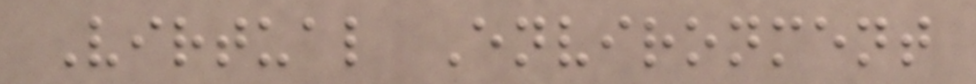Virtual Environment
